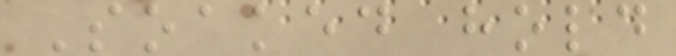Soaked hold
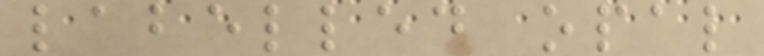labelled opal
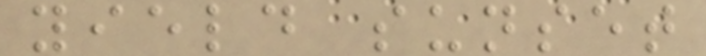yield sunset
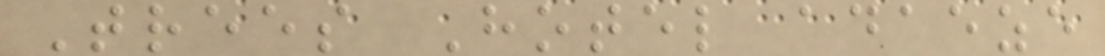Trees Hotel adaeze
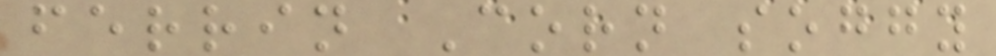ferrin Corn soggy
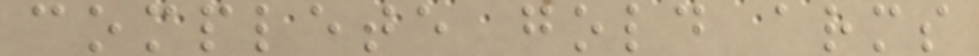complete gold arms
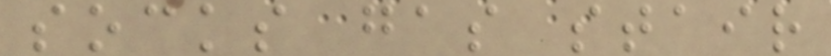socks gas stair
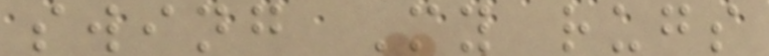swing My rugs
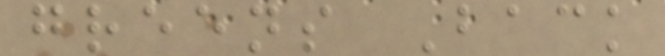greens Back
